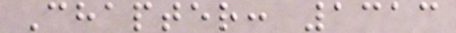Chapter: 1313
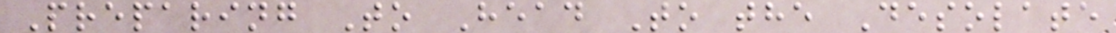Preparing To Head To the Desolate
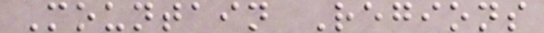Mountain Regions
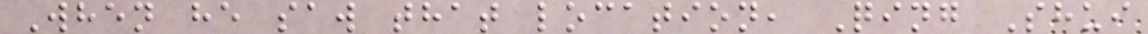When he saw that location, Qing Shui
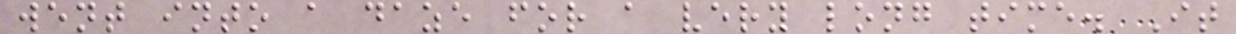went into a daze for a very long time. It
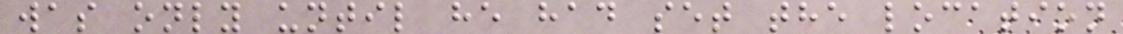was only until he had set the location
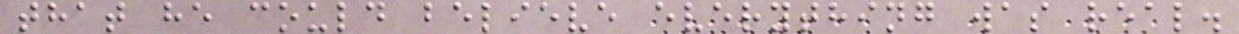that he could believe everything was real.
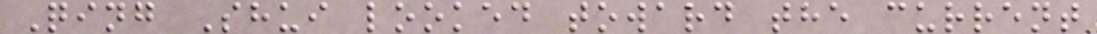Qing Shui looked toward the current
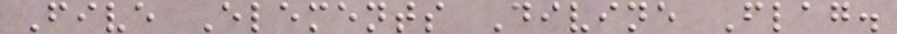Five Elements Divine Flag.
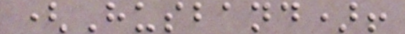(Husband)!
